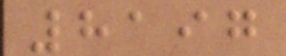8197
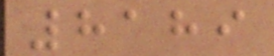8189
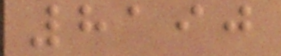8190
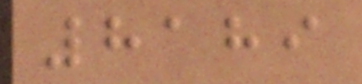8189
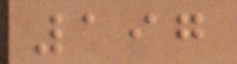197
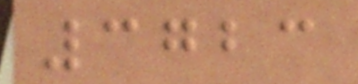3723
